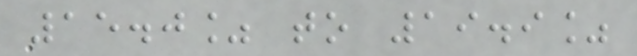15.0% to 19.9%
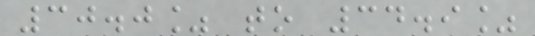30.0% to 34.9%
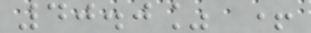40.0% +
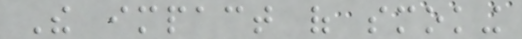The impact of smoking
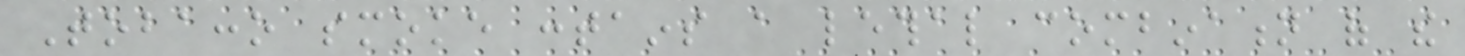Tobacco smoke contains a lethal combination of the
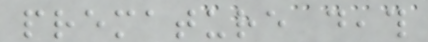premature death
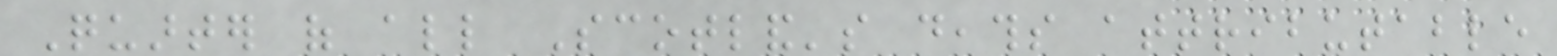Quarter of all Scotland's deaths attributable
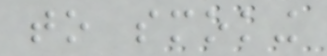to smoking
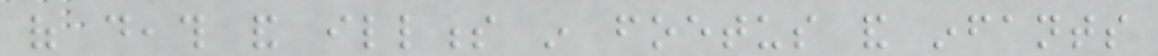of death and illness in foetus and infants
